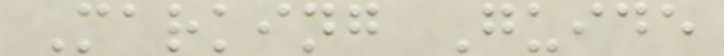Marking Guide
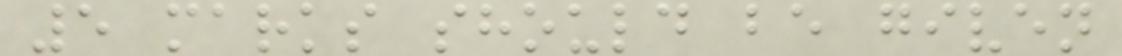5 marks should be given
